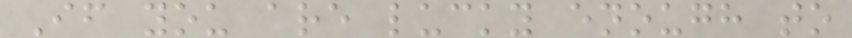If you are lucky enough to
